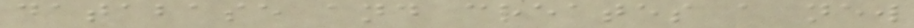database and creates a new
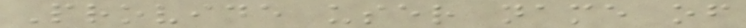Provide user name of
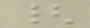{
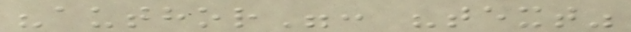"author": "text"
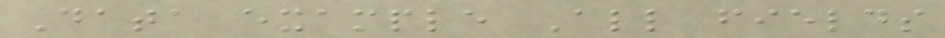Data example All fields
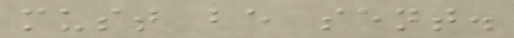must be sent.
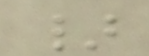}
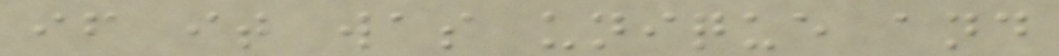if it was unique and
